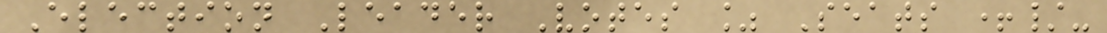Election Leader Votes % Seats +/-
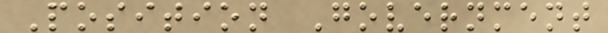Position Government
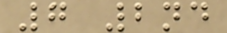7 2nd
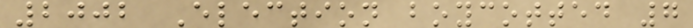2002 Election boycotted 7
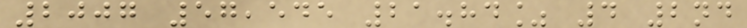2007 57,545 21.84% 4 2nd
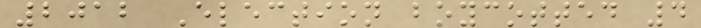2012 Election boycotted 4
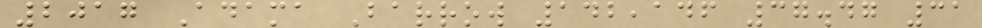2017 Adama Barrow 142,146 37.47 31
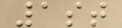1st
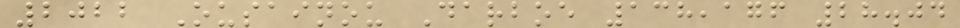2022 Ousainou Darboe 138,176 28.04
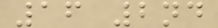16 2nd
